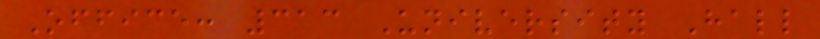Office: 313 University Hall
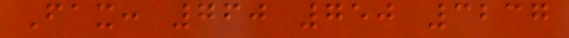Fax: 760 750 3237
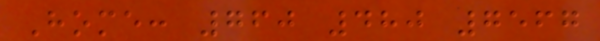Home: 760 480 7567
